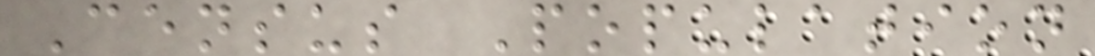Census Population
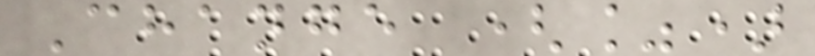Change (%)
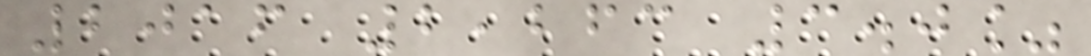2016 2,263 3.0%
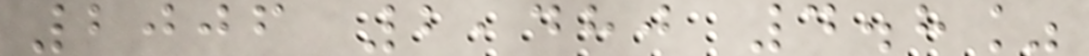2006 2,480 4.8%
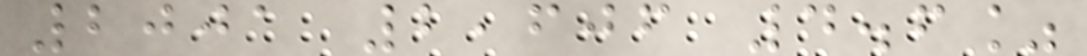2001 2,606 4.6%
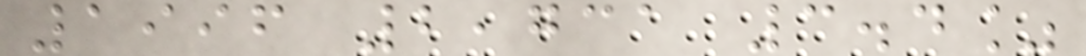1996 2,731 3.4%
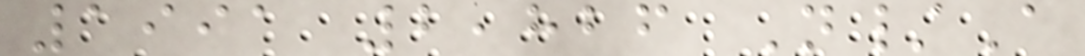1991 2,826 N/A
